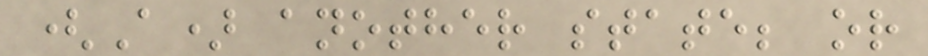(A) another state; or
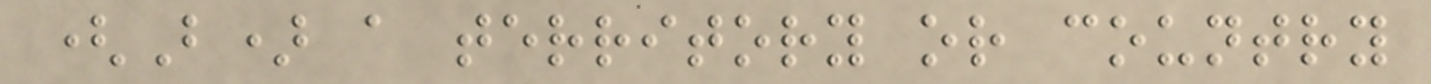(B) a territory or country
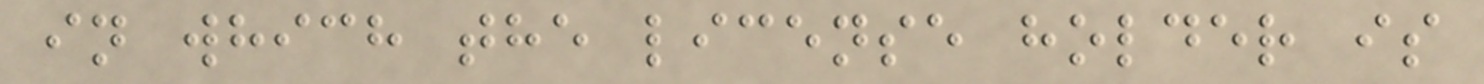in which the license holder is
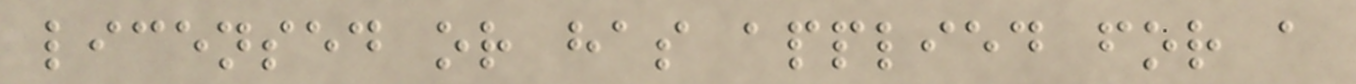licensed or has applied for a
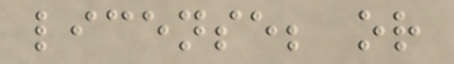license; or
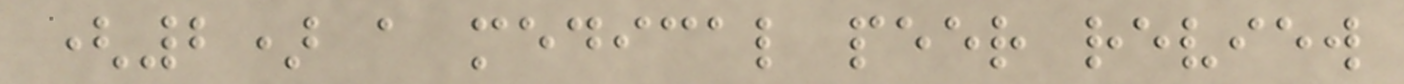(2) a medical peer review
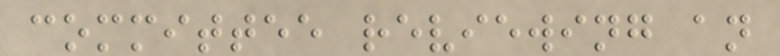committee reviewing an
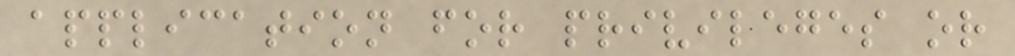application for privileges or
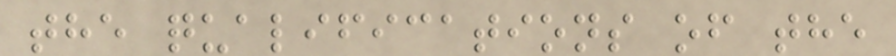the qualifications of the
